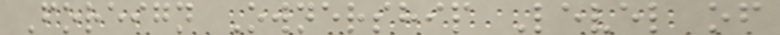Foreign Ownership Level of
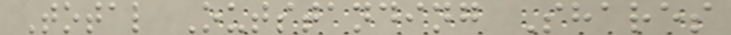Total Outstanding Shares
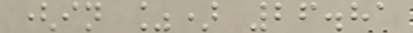(in %) 26.81
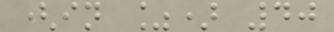(in %) 40
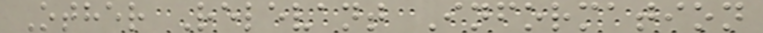Other Relevant Information
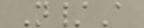N/A
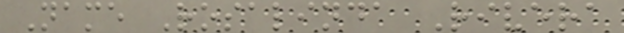Name Rosalinda Rivera
